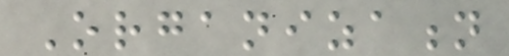Organization
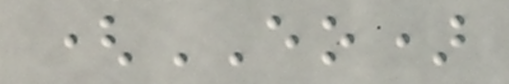(EO)
